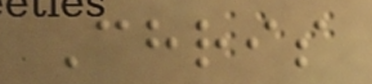Chris
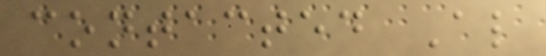contacted Al
